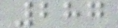287
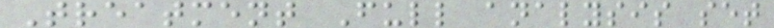Treatment Full analysis set
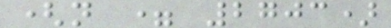(n = 2703)
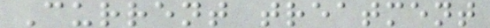Current treatment
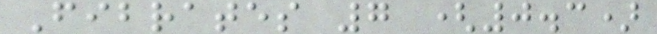Fibrates 7 (0.3)
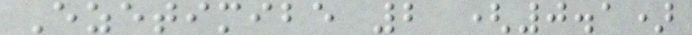Ezetimibe 2 (0.1)
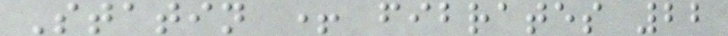Statin + fibrates 22
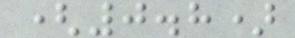(0.8)
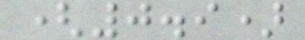(0.9)
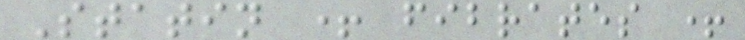Statin + fibrates +
